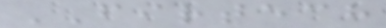FIRTECH
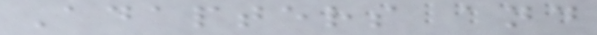Adapters and
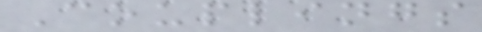Couplings
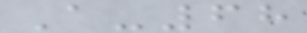A-68
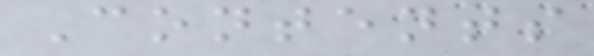Contents
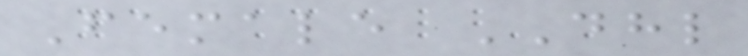Female DHL
